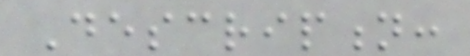Description:
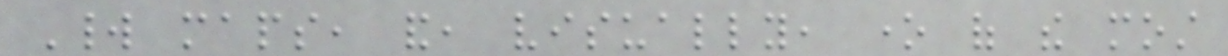World maps, and, visually, one of the most
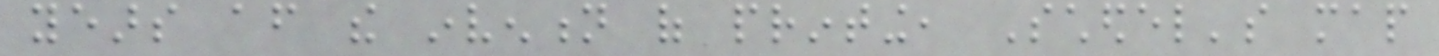years after the invention of printing, Schedel's map
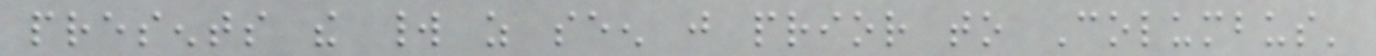presents the world as seen just prior to Columbus'
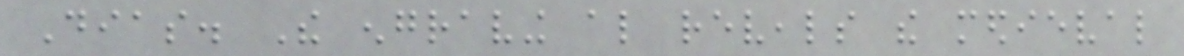Dias. The engraving also reveals the medieval
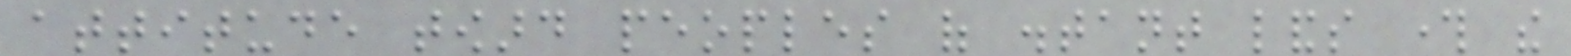attitude toward peoples of distant lands through the
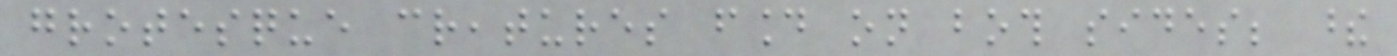grotesque creatures found on both sides; these
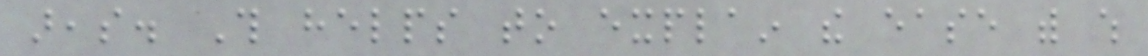areas. This helps to explain the ease with which
